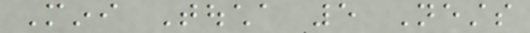Mini Toucha 5 Nests
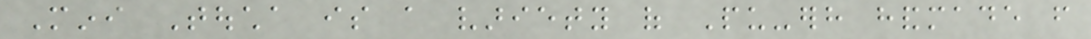Mini Toucha is a variety of Pu-erh handmade from
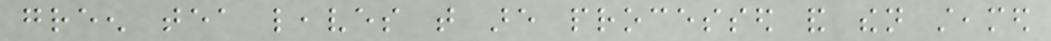green tea leaves that are processed and then steamed
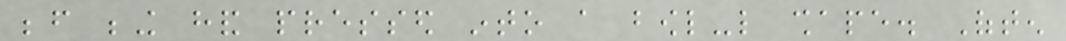before being hand pressed into a bowl-like shape. Often
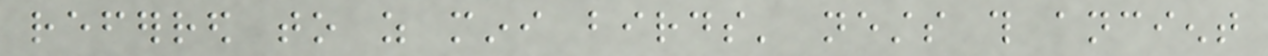referred to as mini birds' nests this ancient
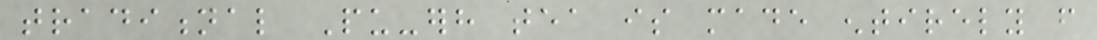traditional Pu-erh tea is made entirely from
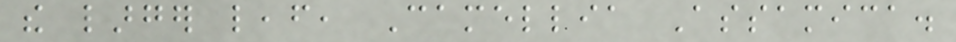the larger leaf, Camellia Assamica.
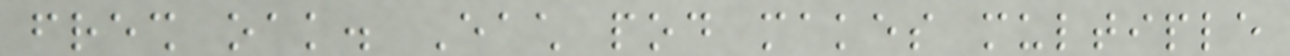fresh oak. Each pod makes multiple
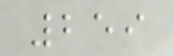259
